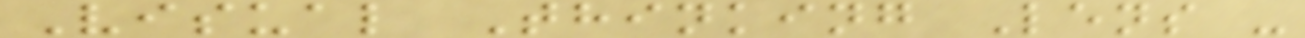Visual Thinking Lens -
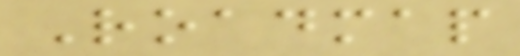Roadmap
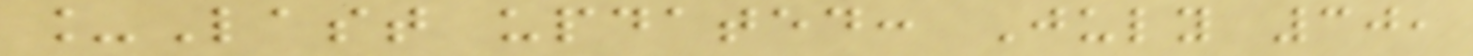_Last updated: July 30,
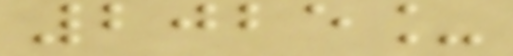2025_
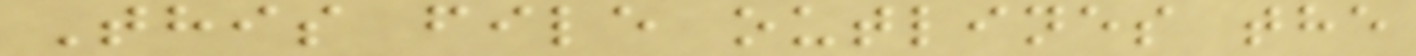This file outlines the
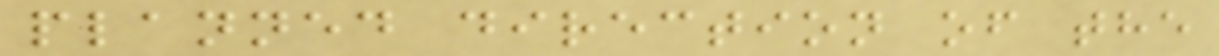planned direction of the
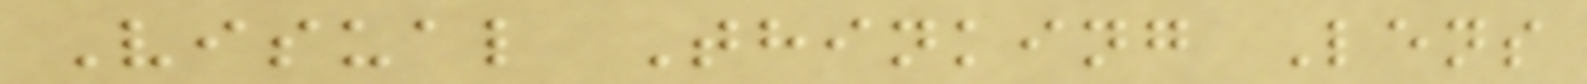Visual Thinking Lens
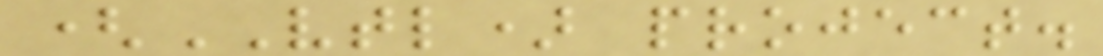(VTL) project.
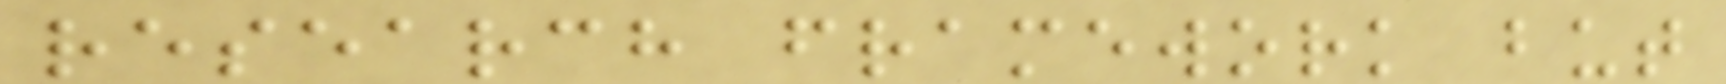research framework but
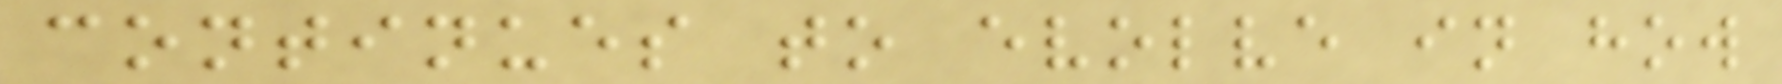continues to evolve in how
